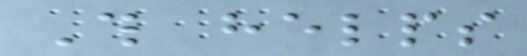This helps
